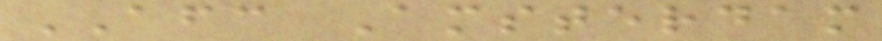AFC Amsterdam
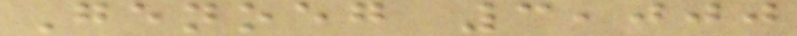Genoeg 3,000
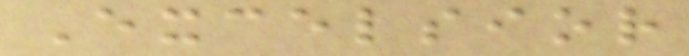Excelsior
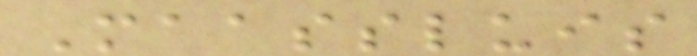Maassluis
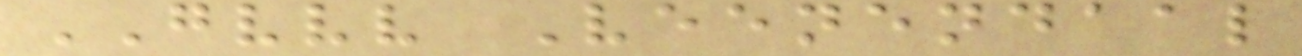GVVV Veenendaal
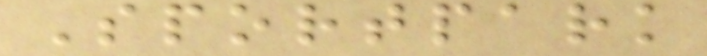Sportpark
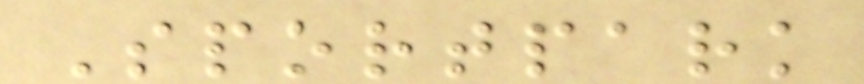Sportpark
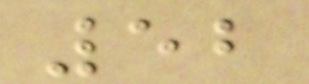52
